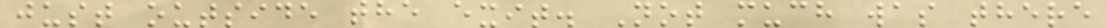just outside the exit. Not much was there
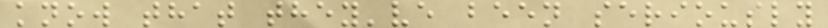know that they've been seriously
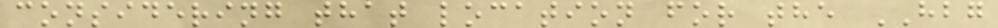considering that location for the HBG
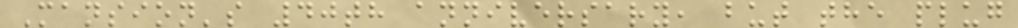Mansion's 40th anniversary, but the plug
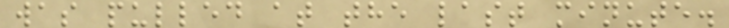was pulled at the last minute.
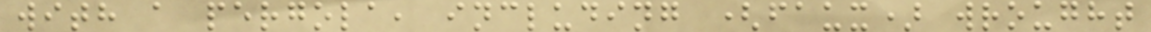with a pergola, including (faux) wrought
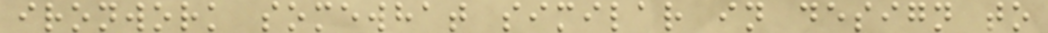ironwork somewhat similar in design to
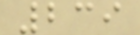239
